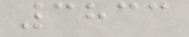3833
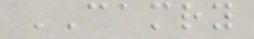CAMRY
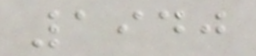1940
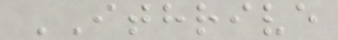ITHRIVE
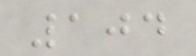104
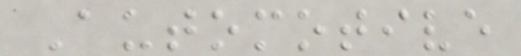Automotive
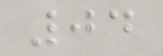04
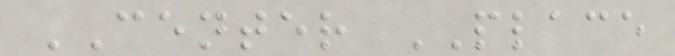CENTER PLACE
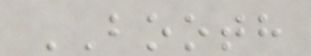BOOTH
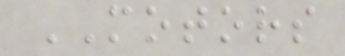MOTORS
